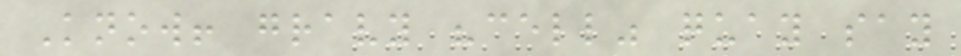Know! gravy "cell" quay say
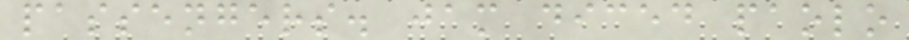passengers. jam diced paolo
